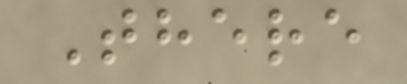There
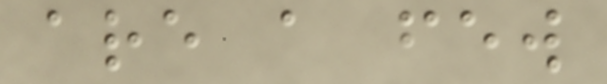are a few
